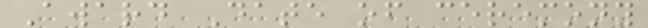Award Date of ceremony
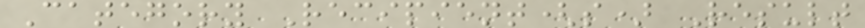Category Recipient(s) Result
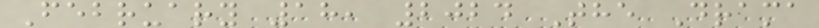February 18, 2024 The Drama
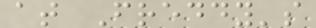at Freddy's
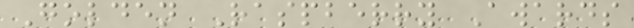Golden Raspberry Awards
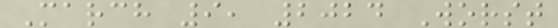March 9, 2024 Worst
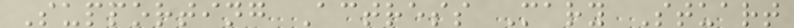Supporting Actress Mary Stuart
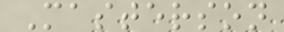Masterson
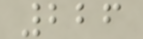226
